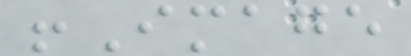!Image
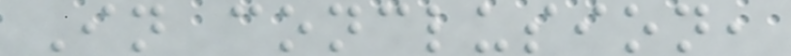In conclusion,
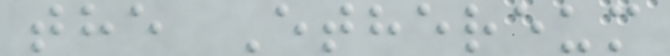the Ethereum
